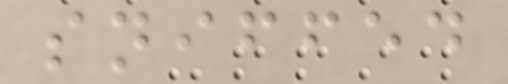sniffed
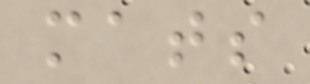mats
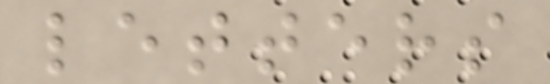letters
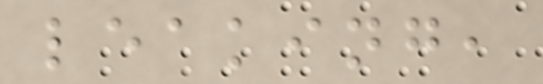leaking,
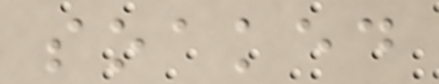soaked
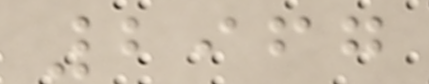2967
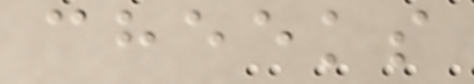cheeks
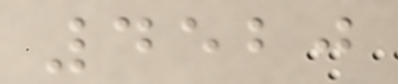4520
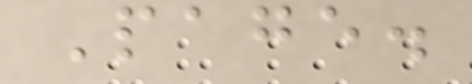Page.
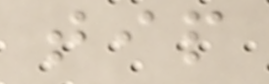tip
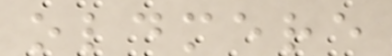oldmere
